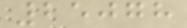25078
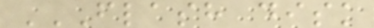FLASH DISK
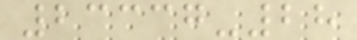23337-28
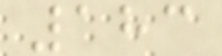183
